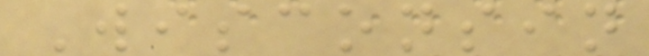Wisconsin
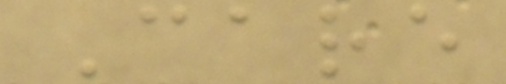Care
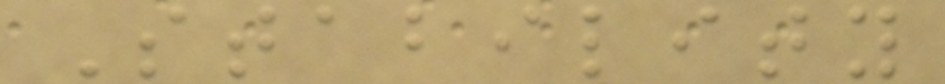Stability
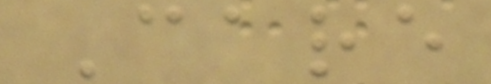Care
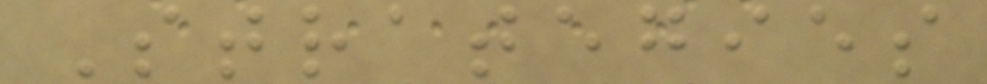Strategies
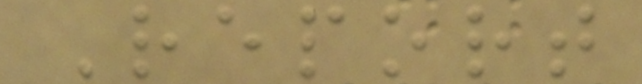Report
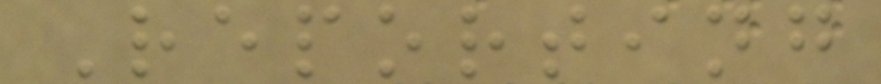Reporting
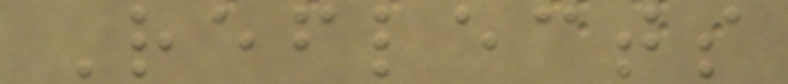Reflects
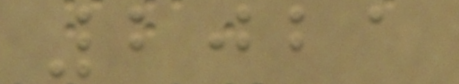2021
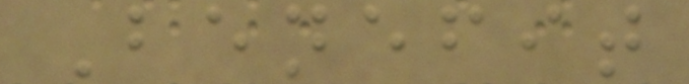Benefit
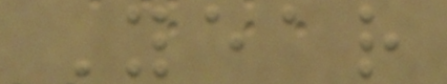Year
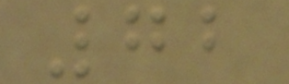72
